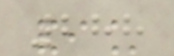288
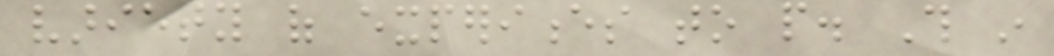variety of experiences to people. This in
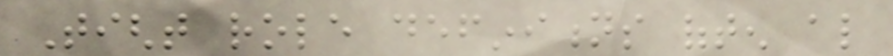Tight role definitions often also
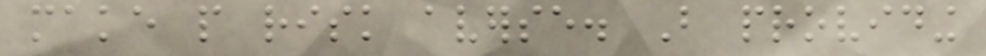make people risk averse. But providing
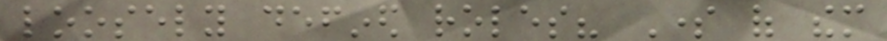loosely defined roles? Some of them
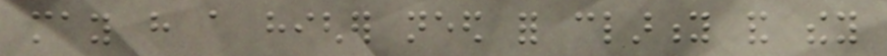may have a higher need for clarity and they
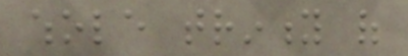whole trinity of
